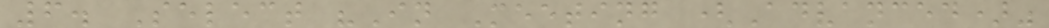6. Select "In Meeting (Advanced)"
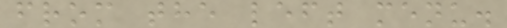from the left menu.
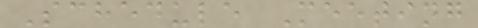Schedule Meeting
